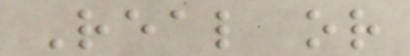Real or
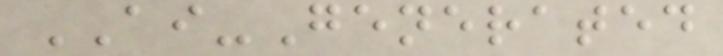AI-Generated
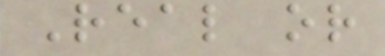Real or
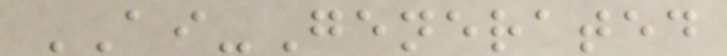AI-Generated
